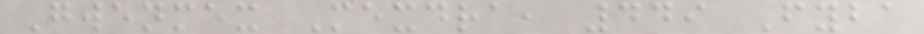Gwenmex Mexdra, 449 Fyba
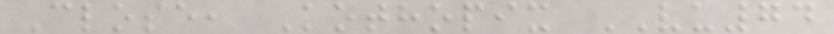Close, Kothopix VU74
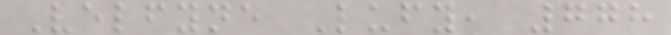Velfyne Lufy, 778
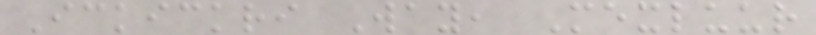Ickickri Way, Mexluur
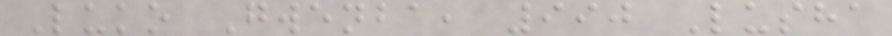Luko Gwenba, 990 Lusha
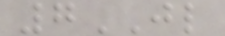7JL
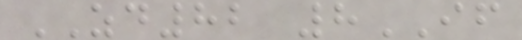ZD82 8IF
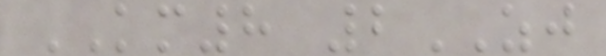KM8 2ZJ
